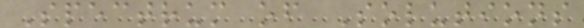Spectrum of Solutions
